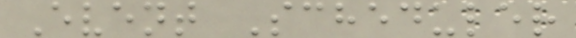Event Scheduler
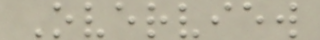Overview
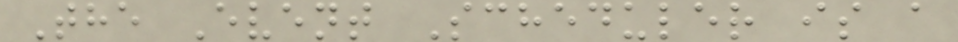The Event Scheduler is a
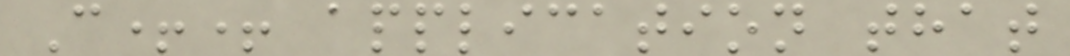C++ application that
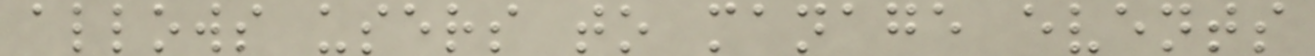allows users to manage events
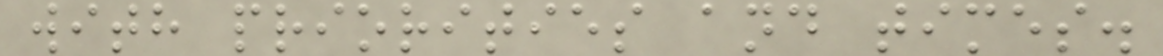with priorities and times.
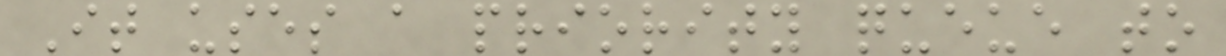It uses a priority queue to
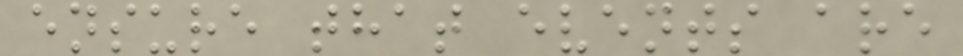ensure that events are
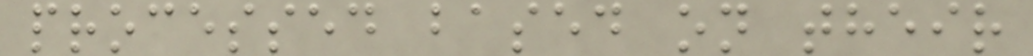processed based on their
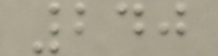240
